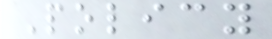Policy
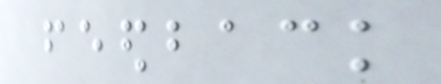feedback
